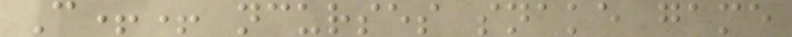C++ ncurses snake game
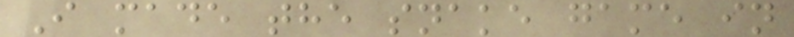I made the snake game in
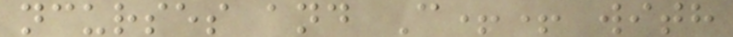ncurses and C++ with
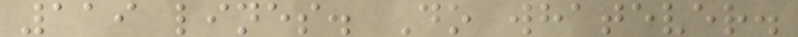119 lines. Do whatever.
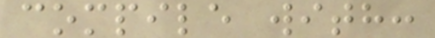compile with:
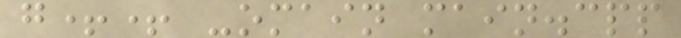g++ -omain main.cpp
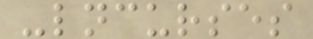-lncurses
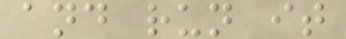and run it
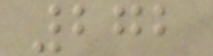272
